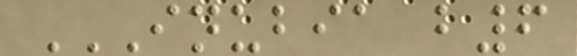INUBIA B6
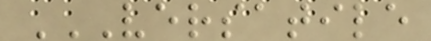VERSATILE
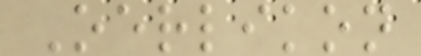Oerlikon
